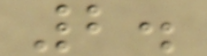2.
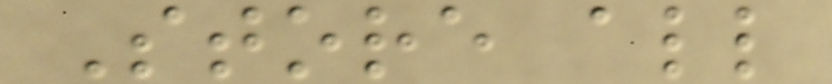Store all
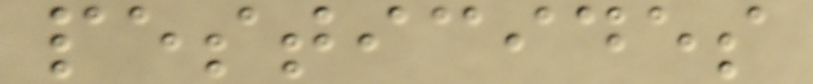pesticides
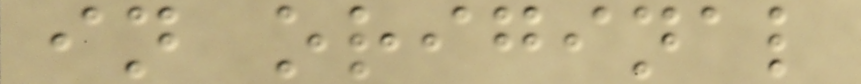in original
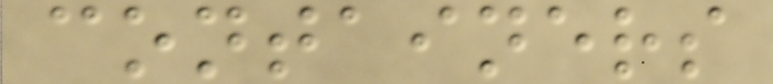containers
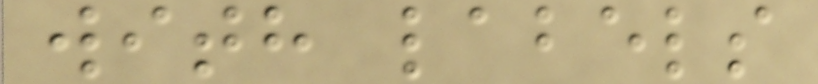with labels
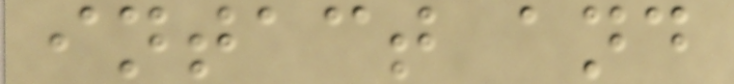intact and
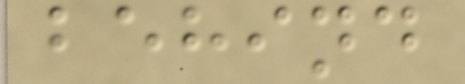behind
